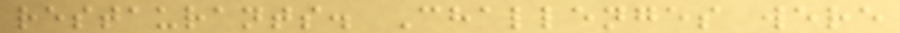restaurants. Challenges were
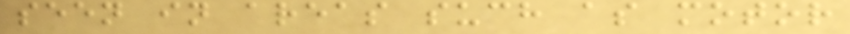seen in areas such as motor
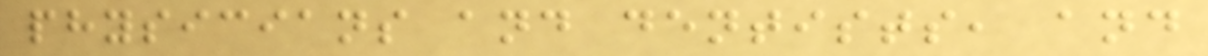physicians and dentists, and
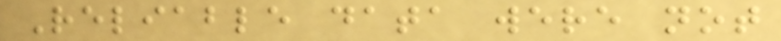Reliable data were not
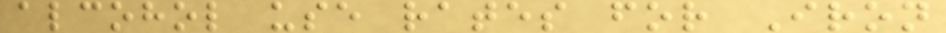alcohol use rates for Iron
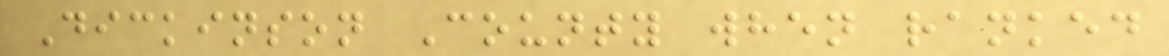Dickinson County when ranked
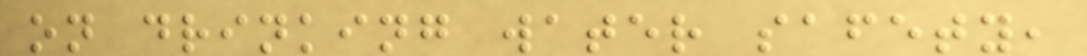on drinking water safety,
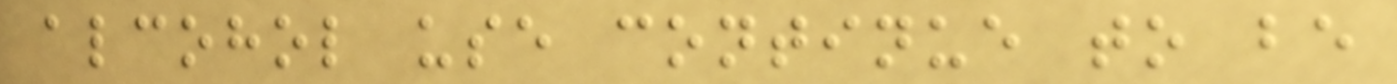alcohol use continue to be
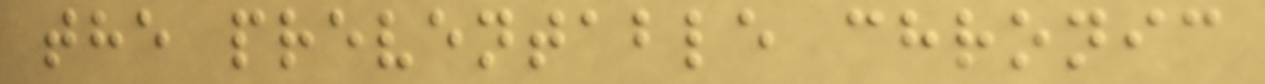the preventable chronic
